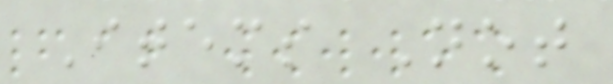Items Not
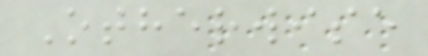Otherwise
